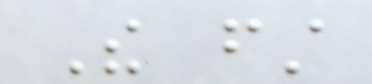The first
